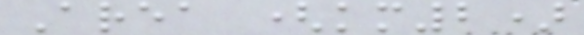Area (km2)
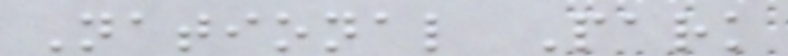National Park
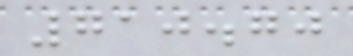710.70
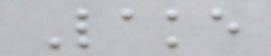Lake
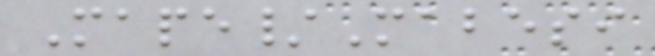Mape/Mabesi
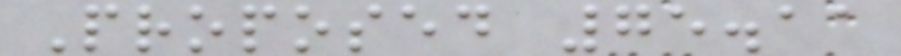Proposed 75.11
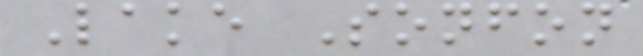Lake Sonfon
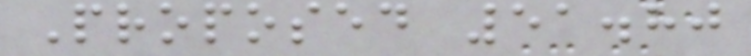Proposed 51.80
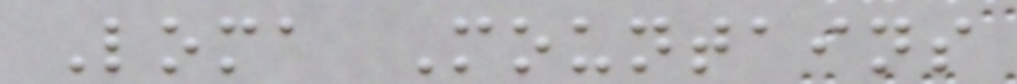Loma Mountains
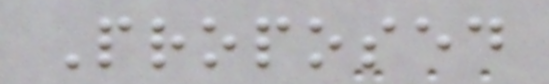Proposed
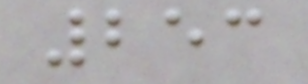253
